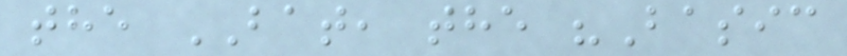the BAT, the "Basic
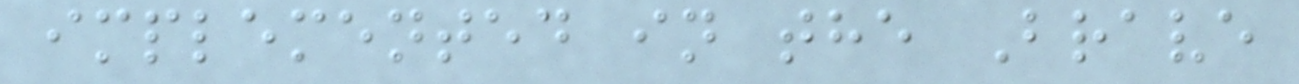implemented in the Brave
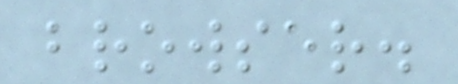browser.
